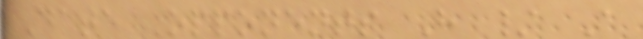Date Opponents H / A
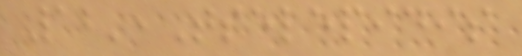12',Tselepidis
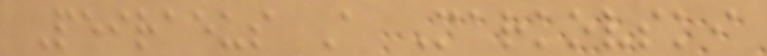Peiraeus A Markovski
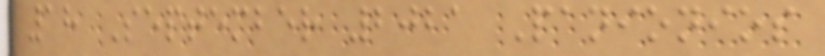18 September 2021 Panionios
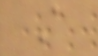A
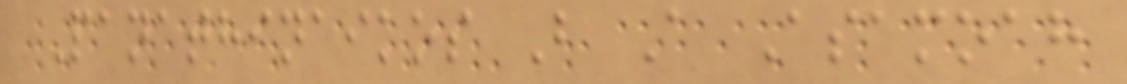Panathinaikos B A Asamoah
